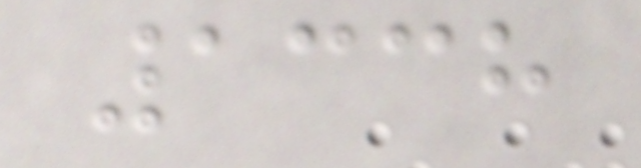1338
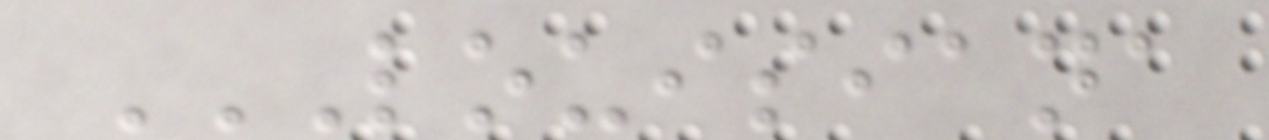LOUISIANA
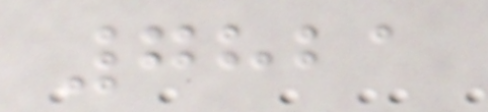7821
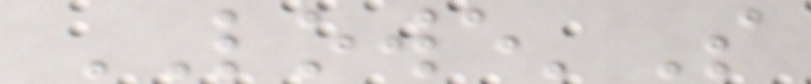LOWE'S
